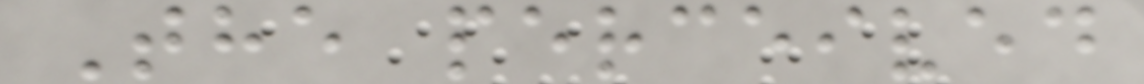The perceived
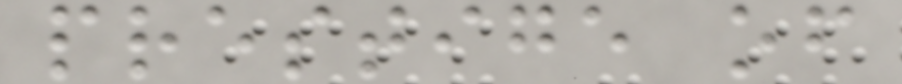prestige of
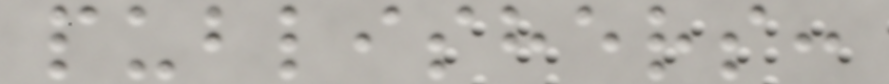publishers:
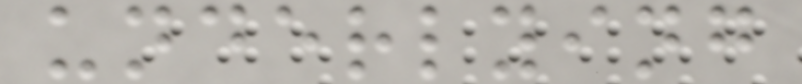underlying
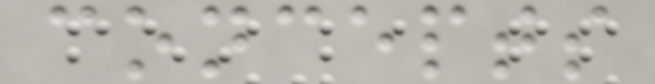concepts
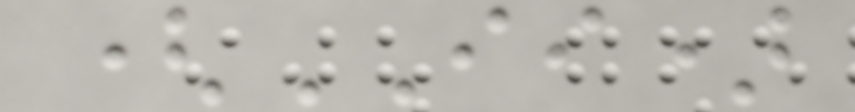(II)
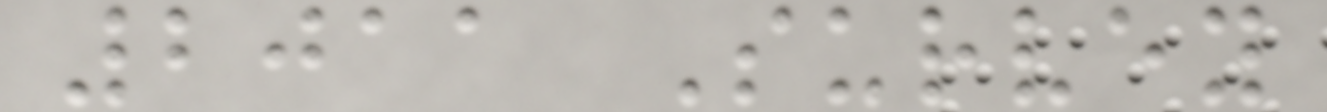2011 Survey
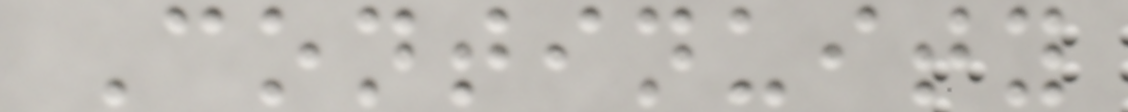Continuity
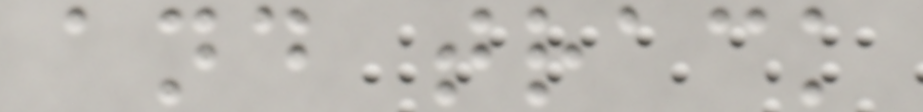and track
